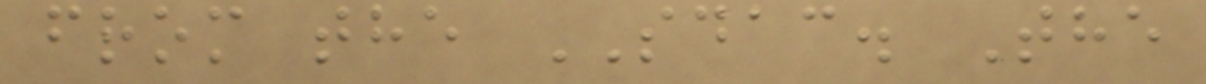from the SDAC. The
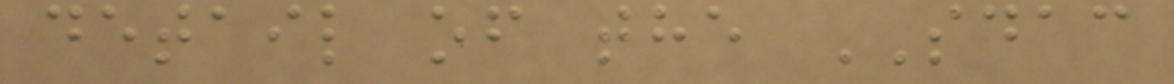detail of the SDAC
